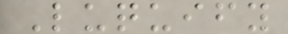Luquify
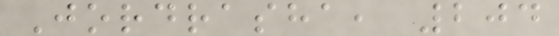Jordrasha, 204
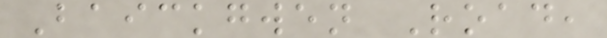Baickgwen Road,
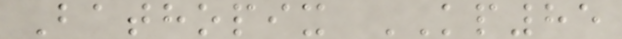Bathopix KP85
